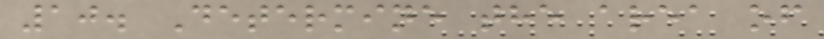10. Determine the area of
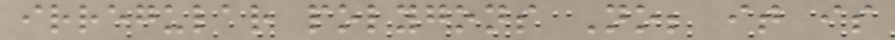irregular polygons No; it is
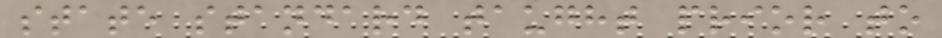state standard taught prior to
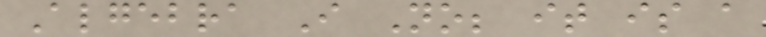Algebra I No; it is a
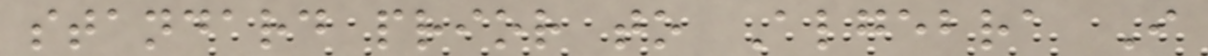standard prior to Algebra I
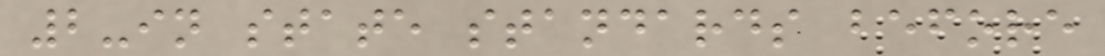2-in state standards before
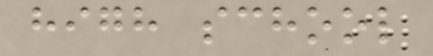high school
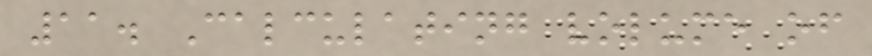11. Calculating volume of
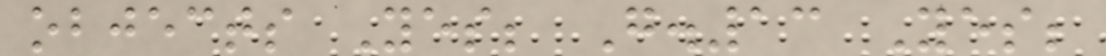objects Yes; G.13 Yes;
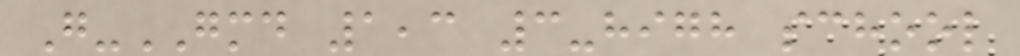G-GMD 1,3 3-high school
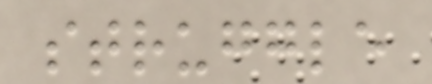struggle
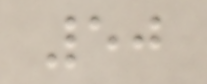50
